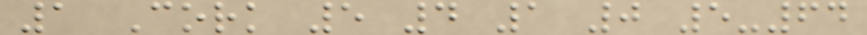1 Cork 5 4 1 0 5-64
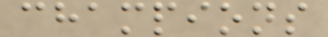champions
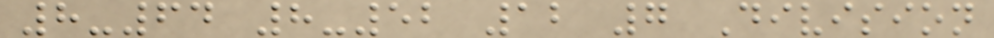8-64 8-52 12 7 Division
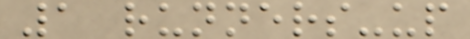1 runners-up
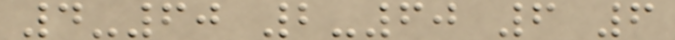4-60 2-60 6 6
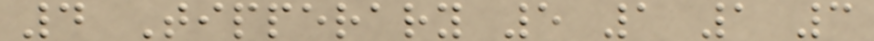4 Tipperary 5 1 1 3
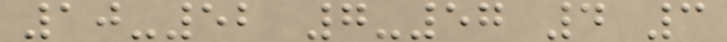10-52 7-57 4 3
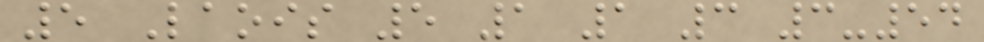5 Laois 5 1 1 3 3-54
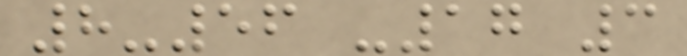8-56 -17 3
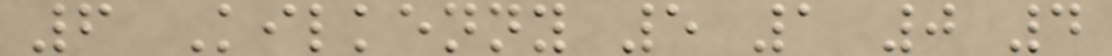6 Kilkenny 5 1 0 4
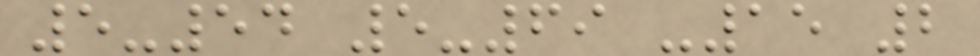5-54 5-69 -15 2
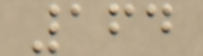164
